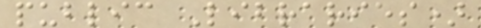public Libraries)
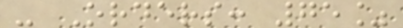- Orders: 75%
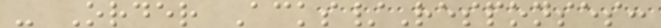- Order Acks/Responses:
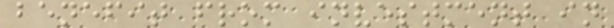benefit from investment in
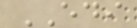EDI
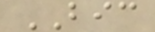BIC
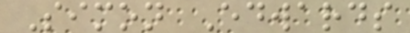Simon Edwards
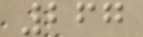267
